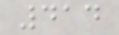414
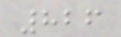826
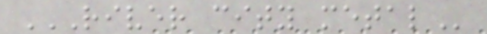RIVER CITY METAL
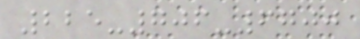225-706-6700
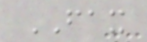FAX
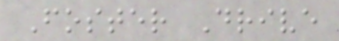Foster Drive
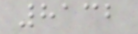8132
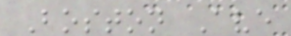Boston Ave
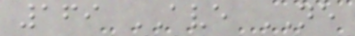169 AVE NE
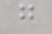g
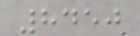8450
